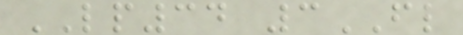LP34 3FL
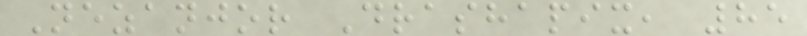Nezanjor Drashapix, 85
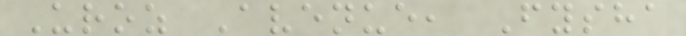Uroz Avenue, Fysha
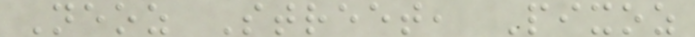Neoz Street, Pixoz
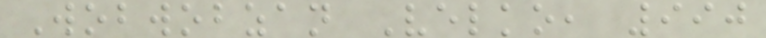Wobwobzan Velko, 990
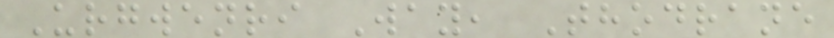Urgwenri Way, Thodrane
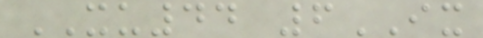XU44 6IX
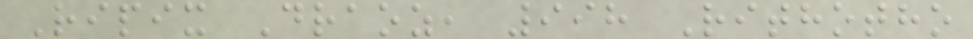Ripix Draoz, 998 Rithotho
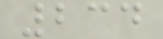234
